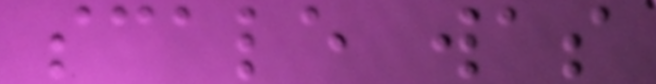scale was
